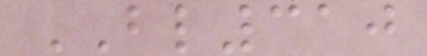BL310
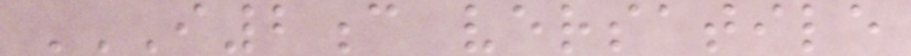I2C VERSATILE
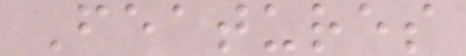Features
